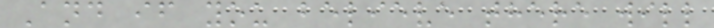And if you believe there will
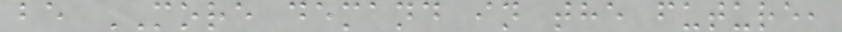be MORE demand in the future,
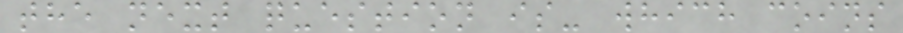the next question is- which coins
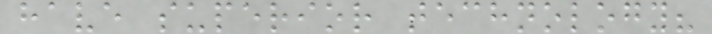have superior technology?
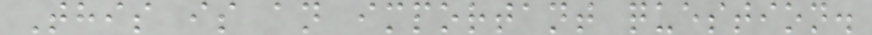This is an important question.
